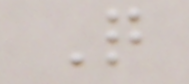Q
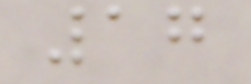17
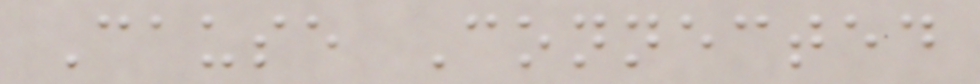Cause Connected
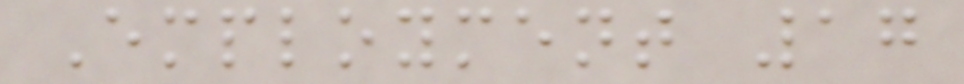Employment 17
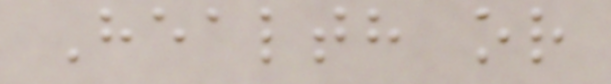Health or
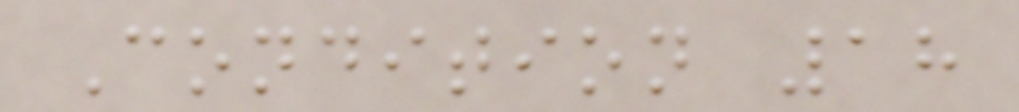Condition 18
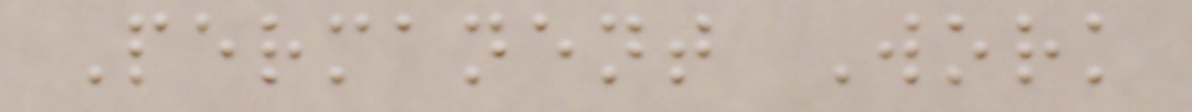Permanent Work
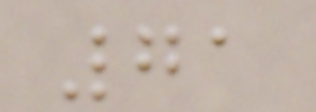71
